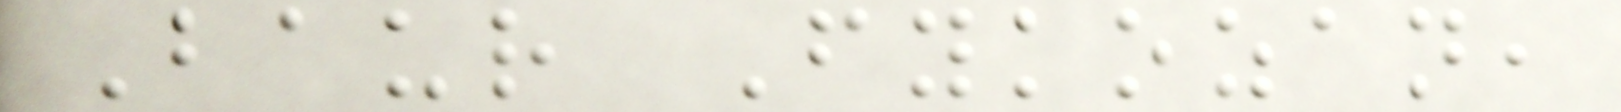Baur Fykozan,
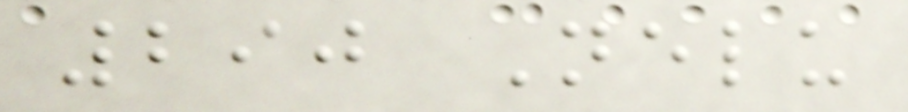290 Nelu
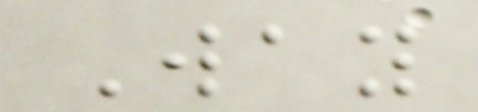Way
